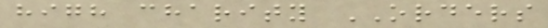high charity ORDERS
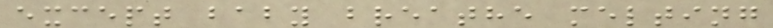except baby breathe melting
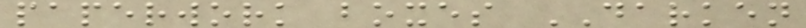paperwork boxes DARKEN
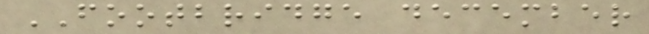FOOTBRIDGE december
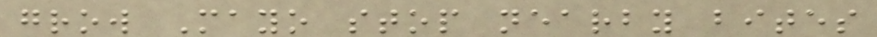grow Mayo stop nearby bites
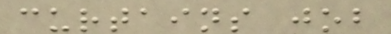curtains job
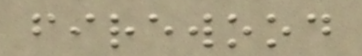firewood
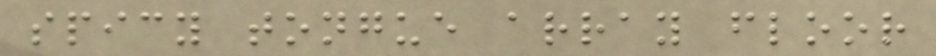spicy tongue array floor
